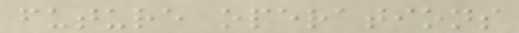future operations
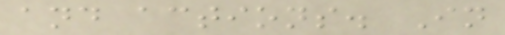and actions. In
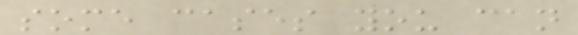some cases you can
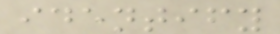identify
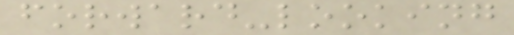forward-looking
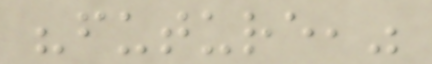"future,"
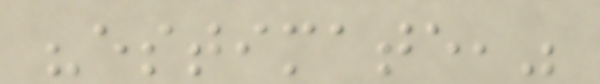"estimate,"
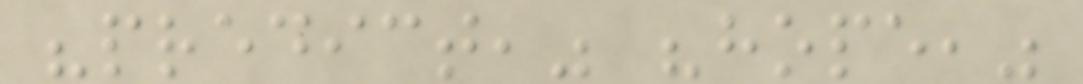"predict," "hope,"
